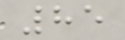85
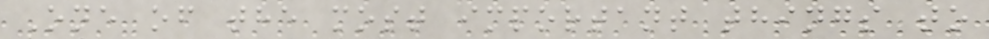One of the most important things to
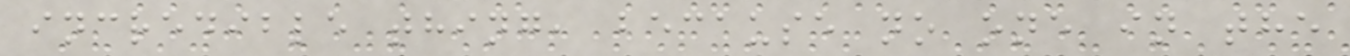incredible thing, because no one in the
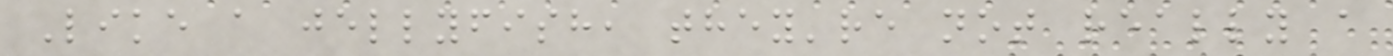Like a jellyfish, they're not really a
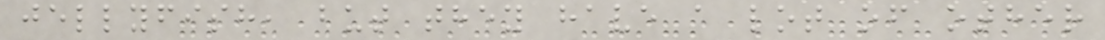jellyfish, but they have a lot of other
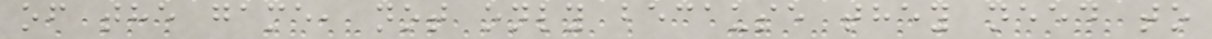of the game, not only because they need to
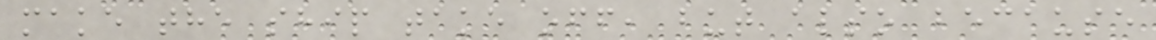make the ship take off, but also because
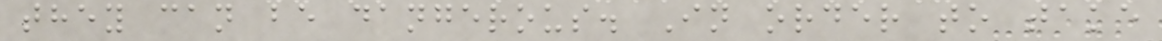they can be dangerous. In order to take
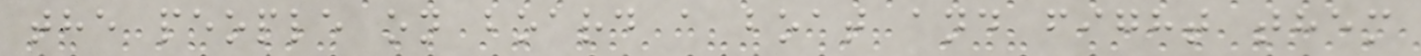the people on board a boat and fight them
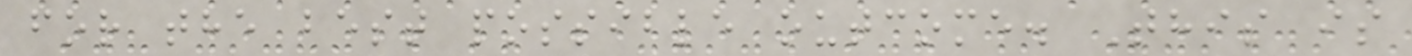for the best possible outcome. This is
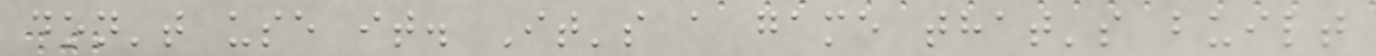don't use it. It's a game that's built
